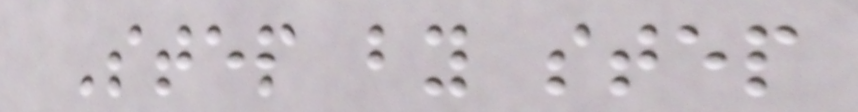Step by step
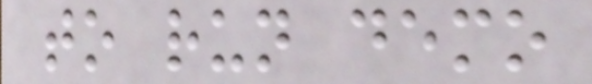to run demo
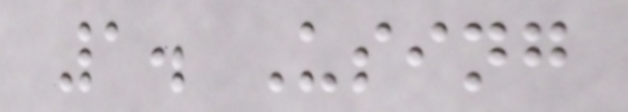1. Using
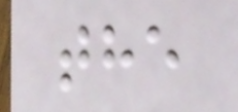the
